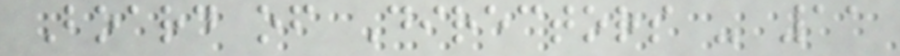Board of Directors - 11
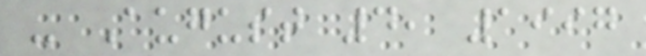- August 4, 1997
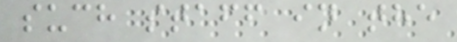such staff in the
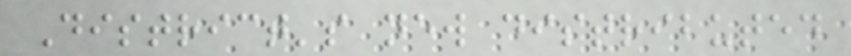District's new distributed
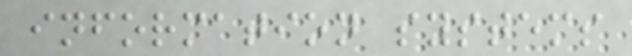information systems
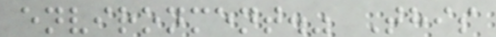environment." This
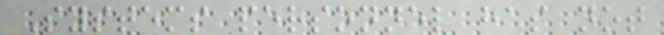Systems personnel has not
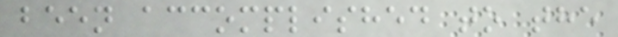been accomplished to the
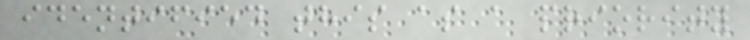identified this as a priority
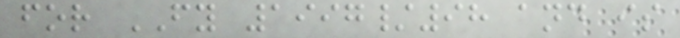for FY 1997/98 and is
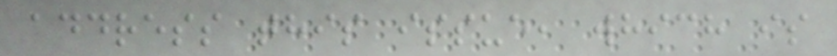address this issue, which is
